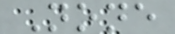None
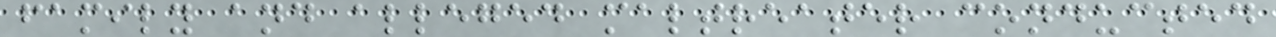family and alleged maltreater conducted
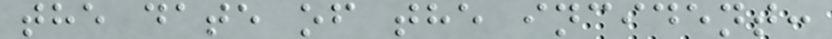the date of the incident:
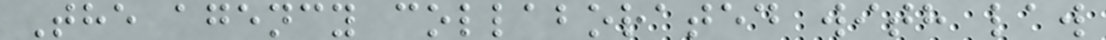The agency collaborated with law
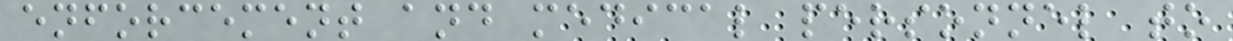enforcement and medical personnel to
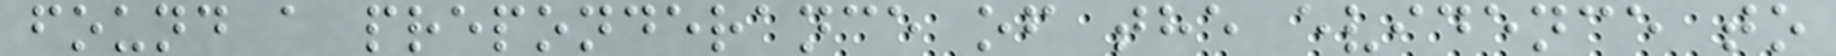found a preponderance of the evidence to
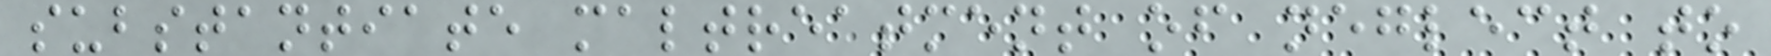substantiate maltreatment of neglect to
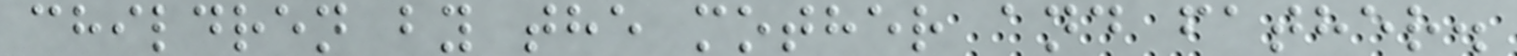children by the mother and father.
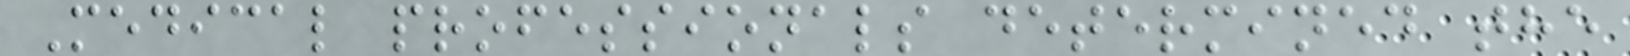Medical professionals determined the
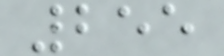255
